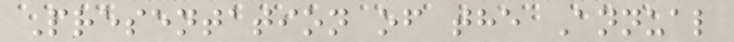Presentation of the Annual
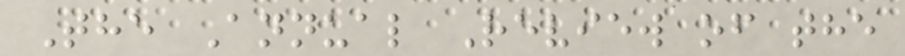The Annual Review of the
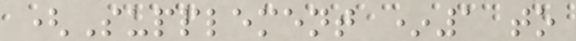(Supplement *1 to
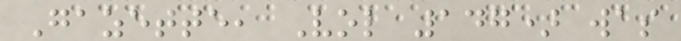Gazette, Vol 147) was
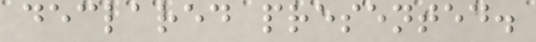declared presented.
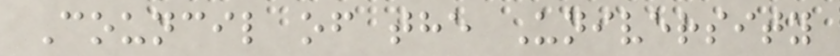Council of the University
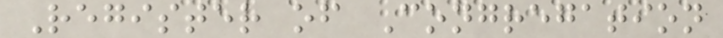Register of Congregation
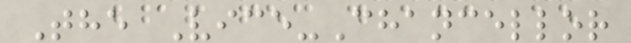The Vice-Chancellor
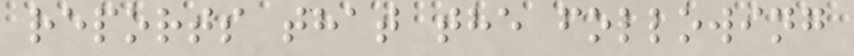reports that the following
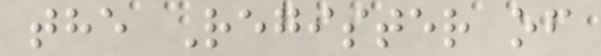the Register of
